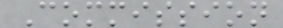Commission
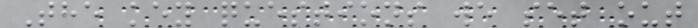The key questions we set out
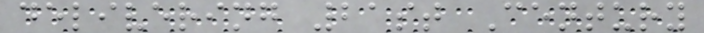delivering 21st Century
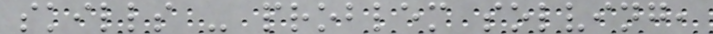skills - problem solving,
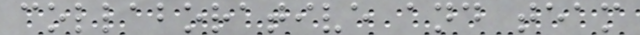collaborative and team
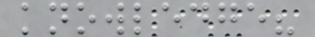knowledge?
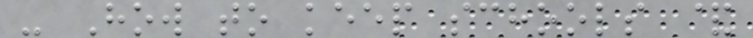- How to keep schools &
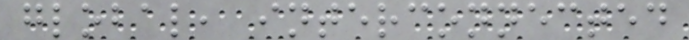global, interconnected
